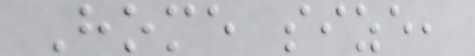Home size,
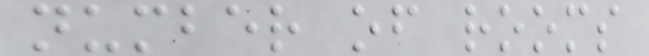number of rooms
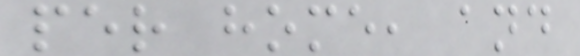per home, and
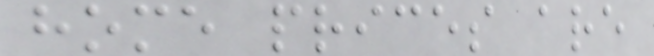home prices are
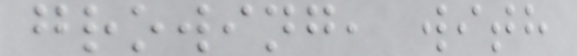growing, with
